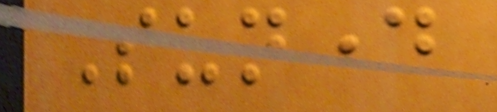Sunday
